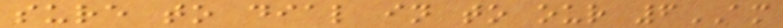sure to dial in to our 6AM
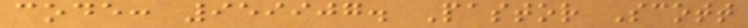code: 959907. Pastor Scott
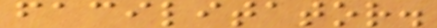facilitator.
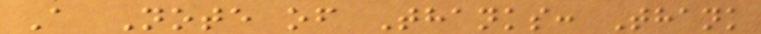A Note of Thanks: Thank
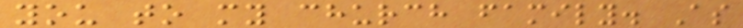you to my church family. As
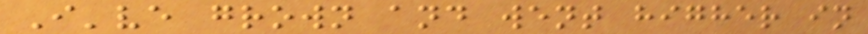I've grown and went higher in
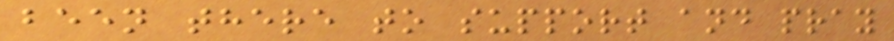been there to support and pray
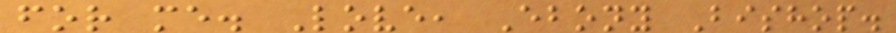for me. Love, Ebony Bishop.
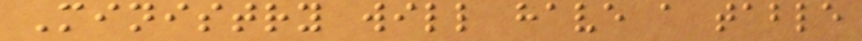Ministry will have a table
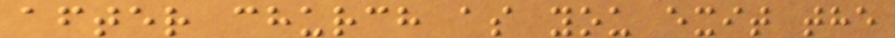after church as you exit the
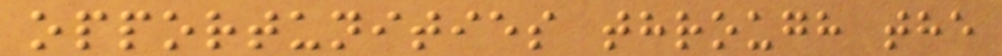opportunities through the
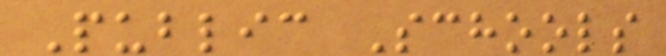Public Schools
